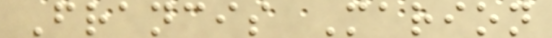Francis Marion
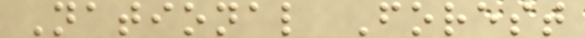National Forest
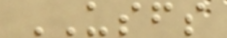USFS
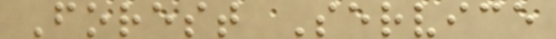Forest Service
